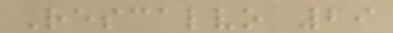Rescalvo 29
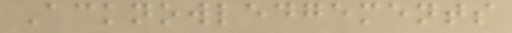Acknowledgements
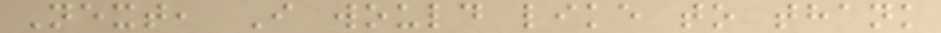Next, I would like to thank
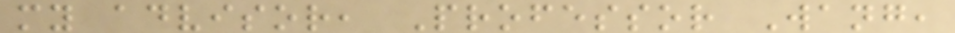my advisor, Professor Wang,
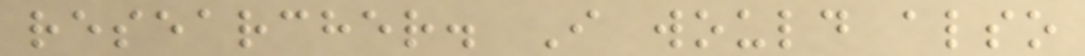researcher. I would also
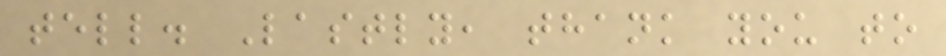tell. Lastly, thank you to
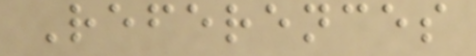References
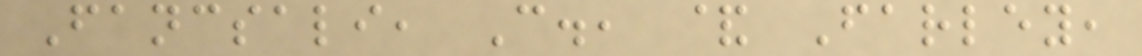Fancsali, C., & Farley,
